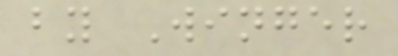by Winger
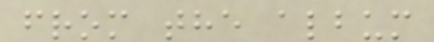from the album
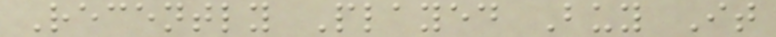Recently Played Buy It
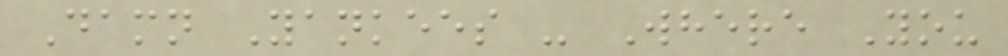Damn Yankees - Where You
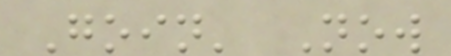Goin' Now
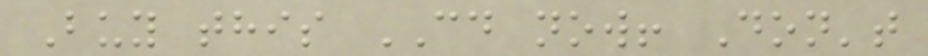Buy this CD now! Don't
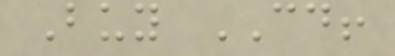Buy CD!
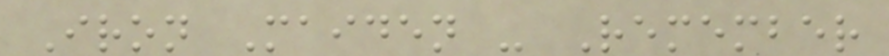Iron Maiden - Remember
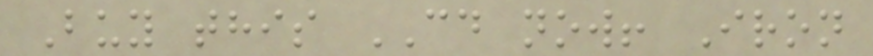Buy this CD now! Iron
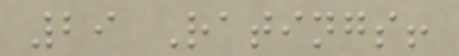29 Ratings!
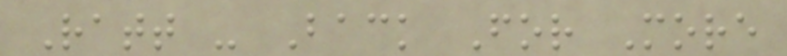Ratt - Back For More
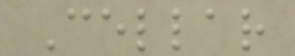Cellar
